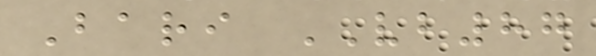Bari VB87
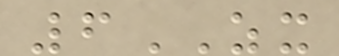6ZX
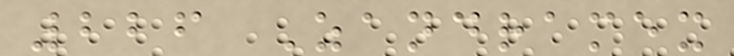226 Zandramex
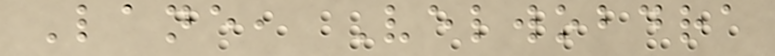Lane, Velwobdra
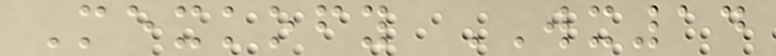Mexkofy WX14
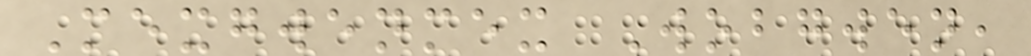Mexgwenmex Wobgwen,
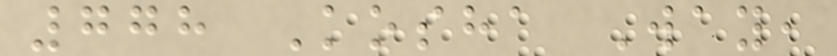778 Kosha Way,
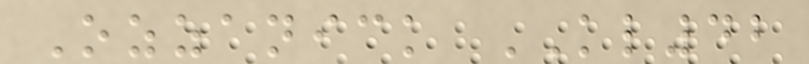Ozzanick KL42
